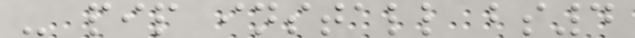- pip install bs4
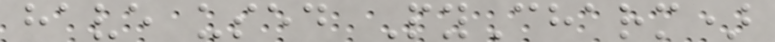have used PyCharm)
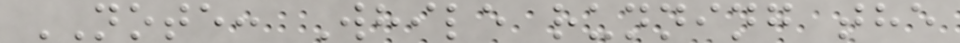NOTE: While running the
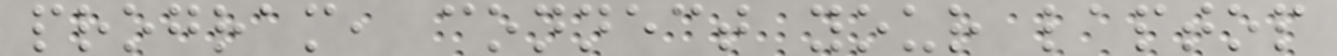program, connect your laptop
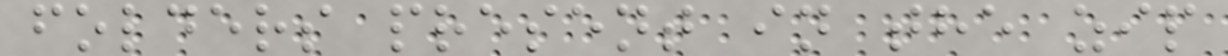folders present in the zip
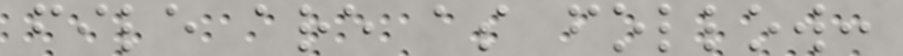file are as follow:
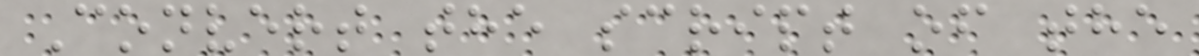Convert the script of the
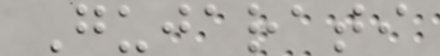Gujarati
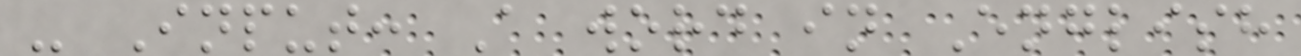- Input: A word in English
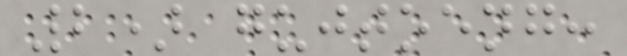2) gujtoeng:
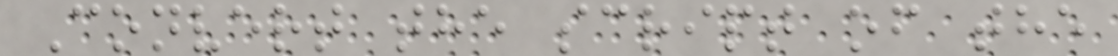Convert the script of the
